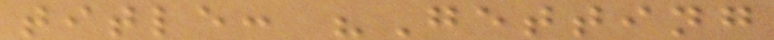title: "Getting
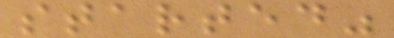started"
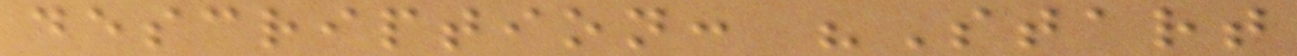description: "Start
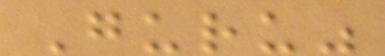Guru"
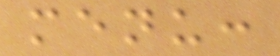menu:
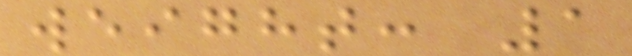weight: 1
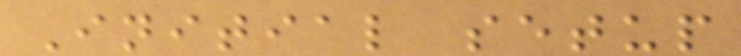Initial setup
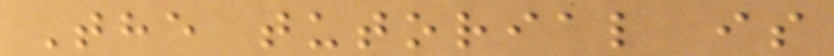The tutorial is
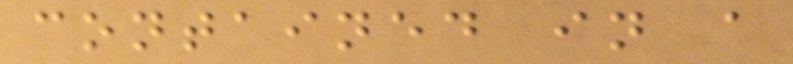contained in a
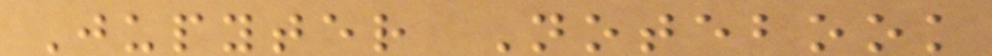Jupyter Notebook
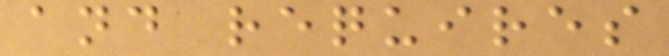and requires
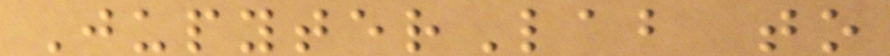JupyterLab to
